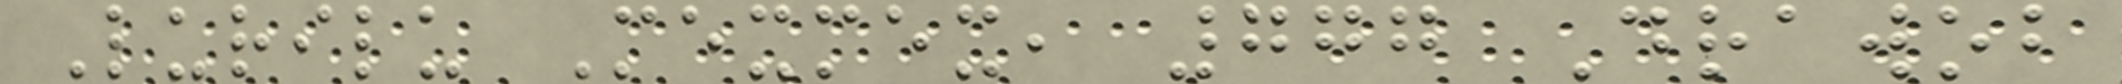Lurilu Mexmex, 777 Drawob
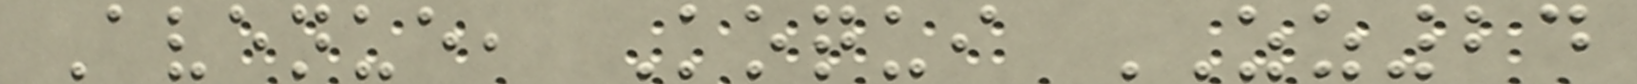Avenue, Koqui ZZ24
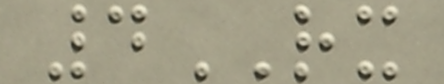4RX
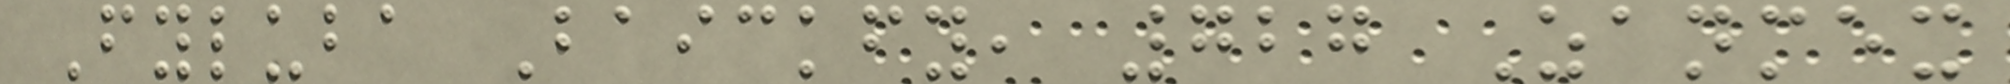Fyluba Baickfy, 727 Zanmex
